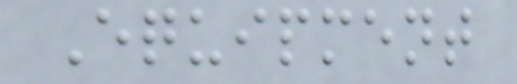Equipment
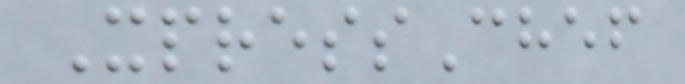XpressChef
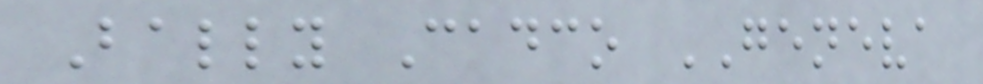Bally Cadco GENEVA
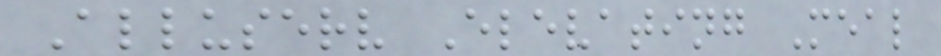Alluserv Elevating Meal
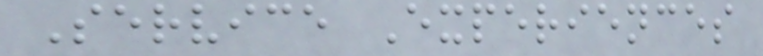Service Experiences
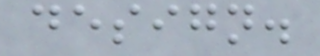design.
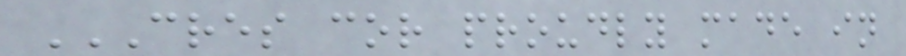CRES COR PROUDLY MADE IN
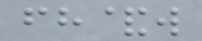fh&w
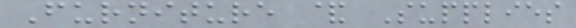Furniture & Supplies
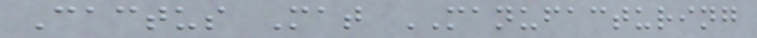Cactus Mat MANUFACTURING
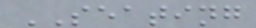SEATING
